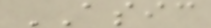ASIC
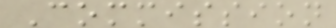Commission
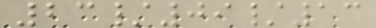23/09/13
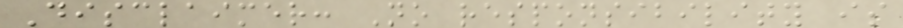Disclaimer: No responsibility is
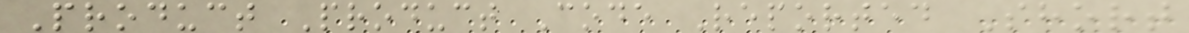Product Product Code Reported Short
